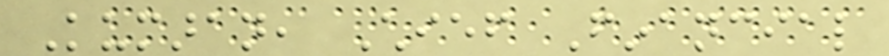Kumaran, Chief Financial
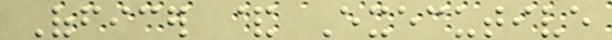Officer & Executive
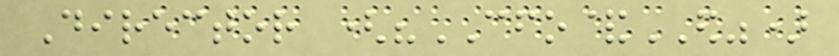Director ("CFO&ED")
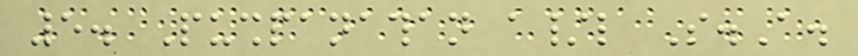5. Pushpanathan a/l S.A.
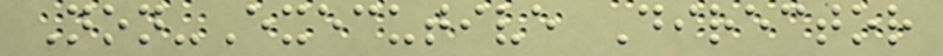Non-Executive Director
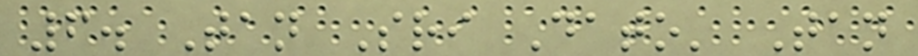6. Tan Sri Dato' Tan
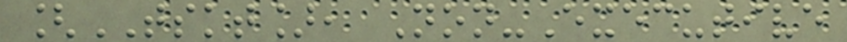[TSKT], Non-Executive
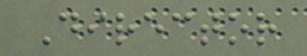Director
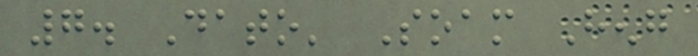7. Dato' Soam Heng
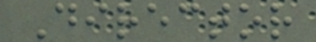Director
